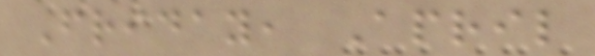Friday, April
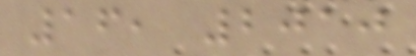16, 2010
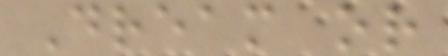Dream or
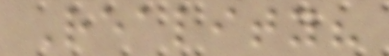Reality?
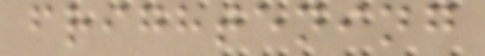frightening
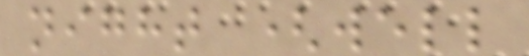night (well
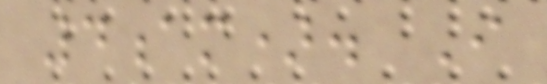4am). I
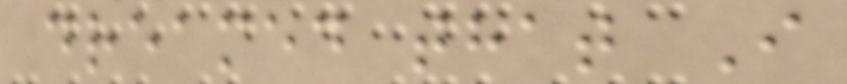dreamed that I
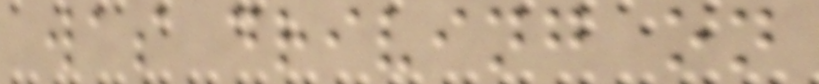was driving on
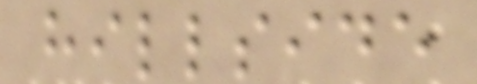hillside
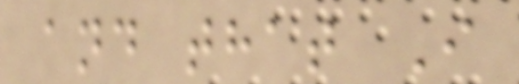and that I
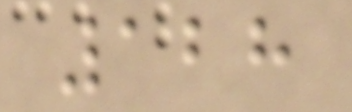128
